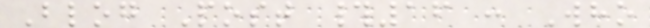Blog Post #16 : Who
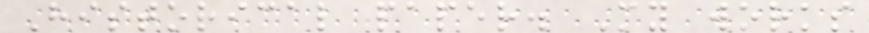Historical paper. My works
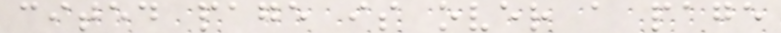cited page is over a page
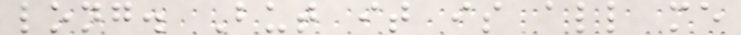long. But it is all me
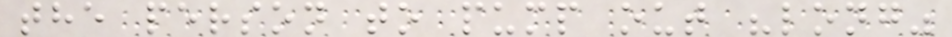the person to pump out "long"
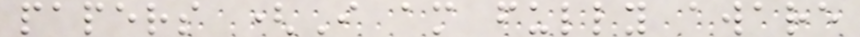papers (I am fully aware
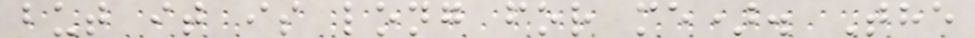but it is long for me). The
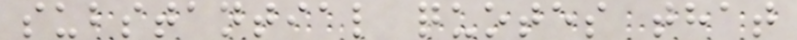substantial quotes that
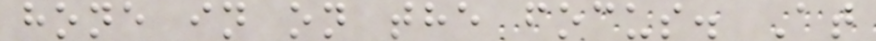hone in on the focus. At
